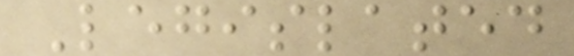Legislated
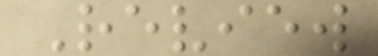Review
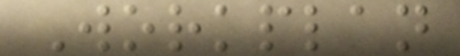Workplan
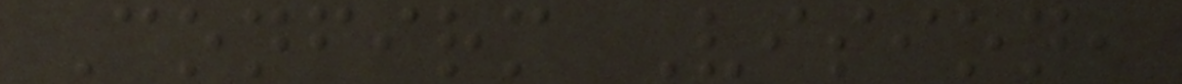Confirm Vision,
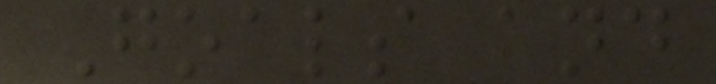Goals and
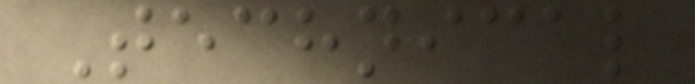Technical
